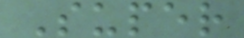Super
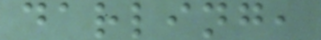darling,
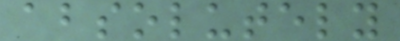absolutely
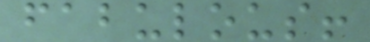fabulous!
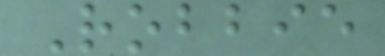Robbie
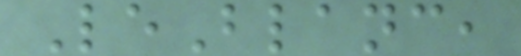LeBlanc,
